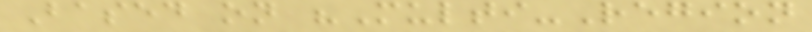Based on "Multi-Region
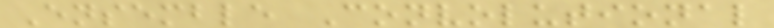Ensemble Convolutional
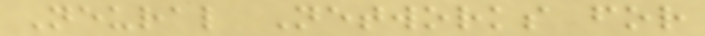Neural Networks for
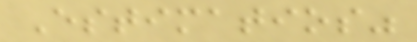Estimatios"
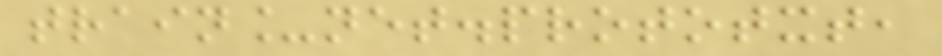train_net.prototxt,
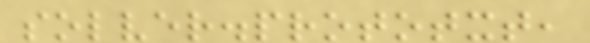solver.prototxt,
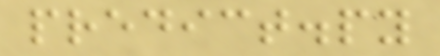predict.py
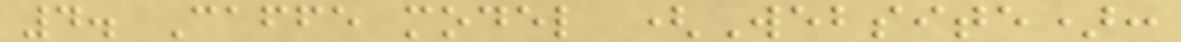4. Caffe model (Website):
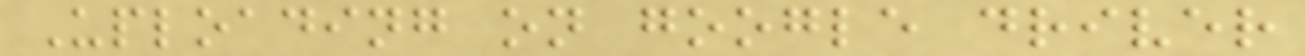Uploading on google driver
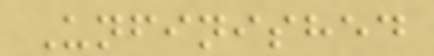Unfinished
